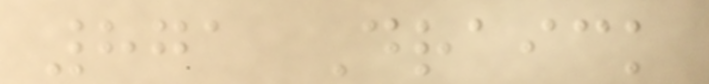871 Draick
